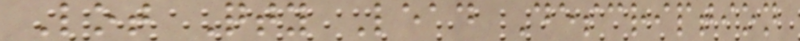Lot Qty Lead Description
